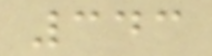343
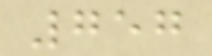757
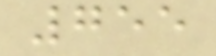755
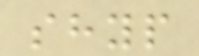shyp
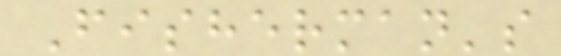Fisherman's
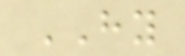HY
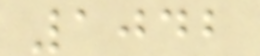1042
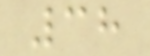38
